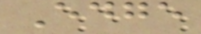Edge
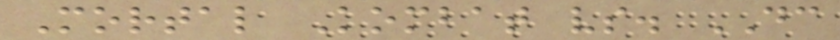Mortal Kombat vs. DC
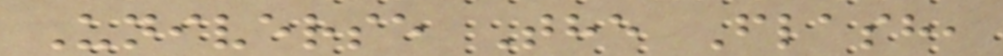Universe The Flash,
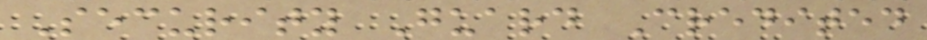Security Guard Credited
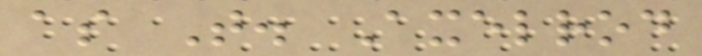as T. Axelrod
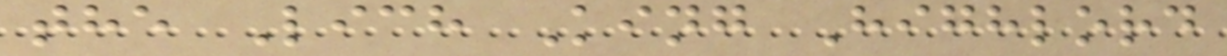the Lich King Highlord
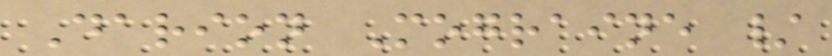Darion Mograine /
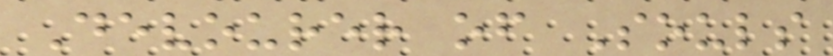Devourer of Souls
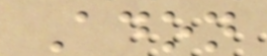Adon
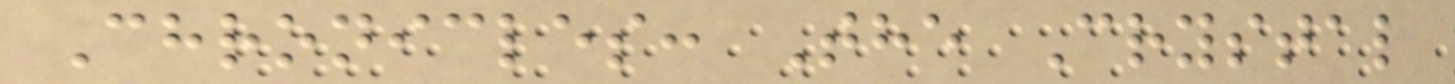Chronicles: The Crystal
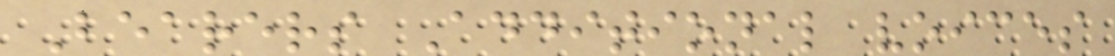Bearers Additional voices
